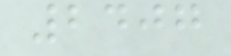2407
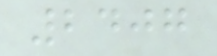2407
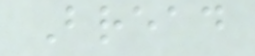Bread
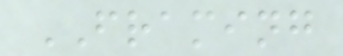FRAMING
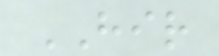HIR
